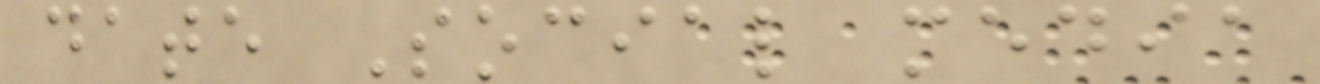date Social media
